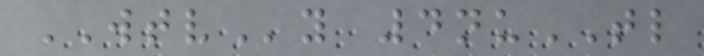WTVy 4nuTL
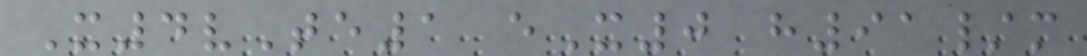X4vTe1 eX0 h91/m
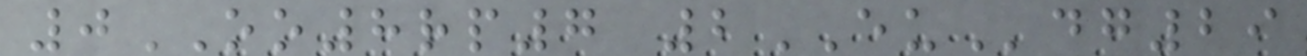0OO8rp7 2EUdg29
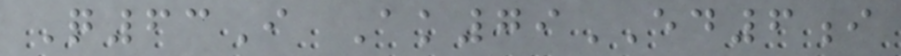Q63I Ak79ED6i
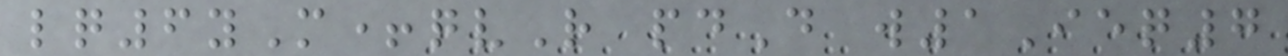lq6yM+qvR pdD w1Ieq7
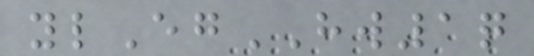ylEgHW1q
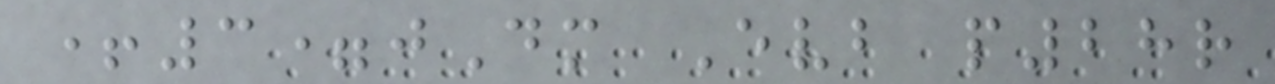+3=jDm Evb p28r
